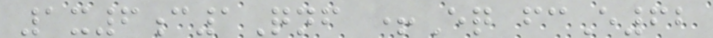1x6c1Qnf +Eq fcE62
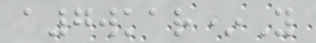a7wkar*Y
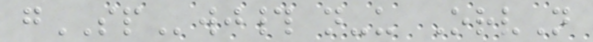gSPwj# n-u OrvN
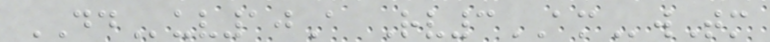DDuv10A Rv3AMwTm
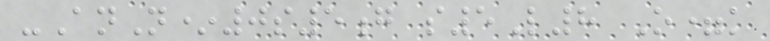-AnN*0s5g s5L8 O=k
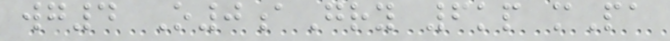wg4 O0aGry 6kp mPa
